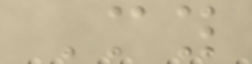My
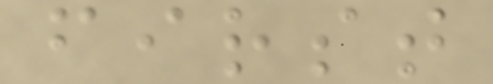first
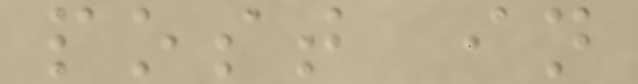post in
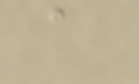a
